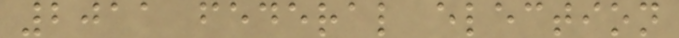2011 federal election
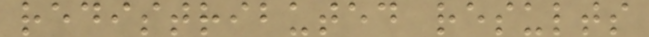redistributed results
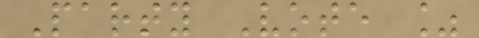Party Vote %
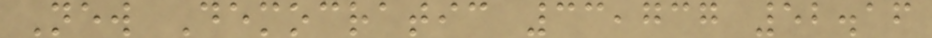New Democratic 33,737 52.16
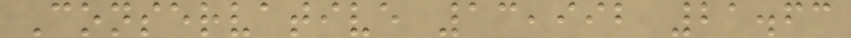Conservative 13,992 21.63
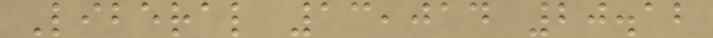Liberal 13,014 20.12
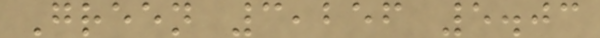Green 3,256 5.03
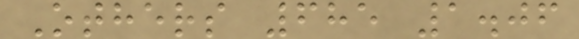Others 685 1.06
